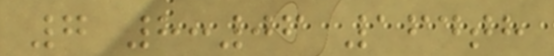7 8:06 164th
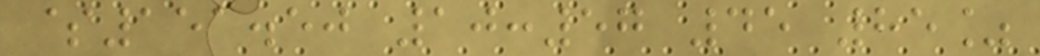$151.50 10:57 45 85%
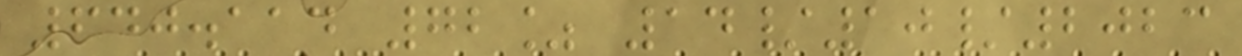640.114 72% 14/10/2023
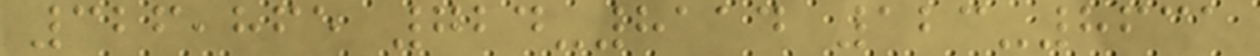326,865 724-8114 123-8631
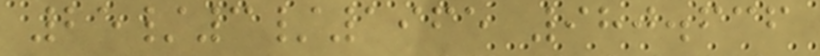25/3/1965 980.636
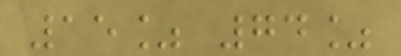15% 74%
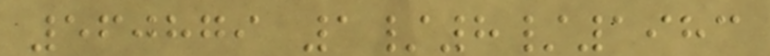560879 1/8/1983
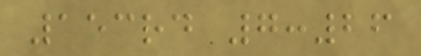153rd 7:26
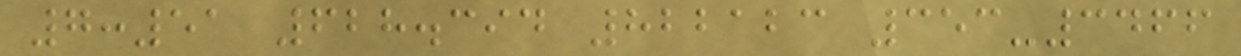7:51 628.394 822123 353-3466
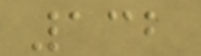132
